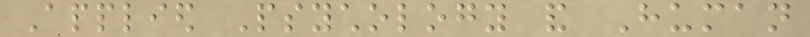Applied Psychology and Human
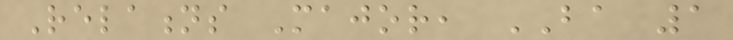Relations Major, BA 1
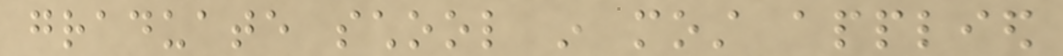graduate school in most applied
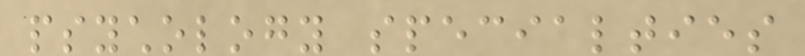psychology specialties
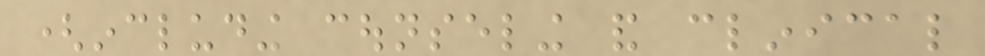(including counseling and clinical
